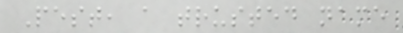Pest, a trusted name
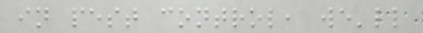in pest control, we'll
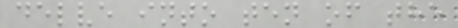delve into ten of the
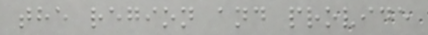the region and provide
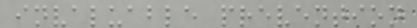invaluable prevention
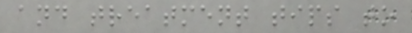and treatment tips to
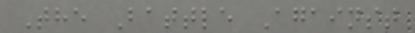The Battle Against
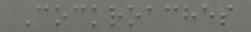Cockroaches
